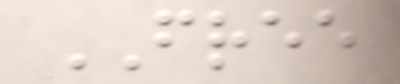FREE
